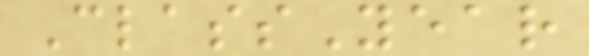ClassYear
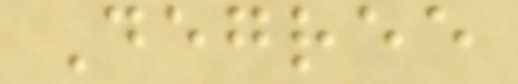Degree
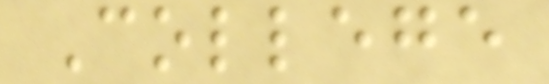College
